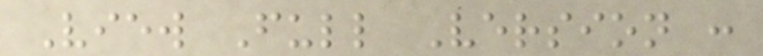View Full Version :
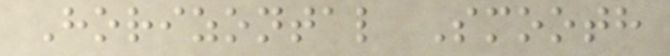Horizontal Smooth
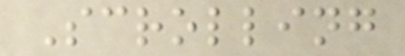Scrolling
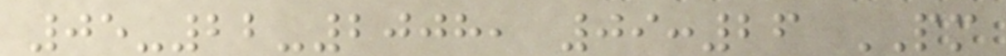05-22-2008, 09:26 PM
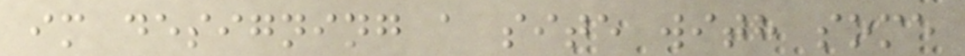im designing a site with some
